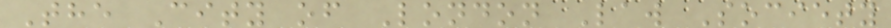The City of London Law Society
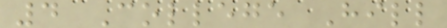4 College Hill
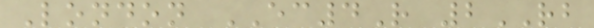London EC4R 2RB
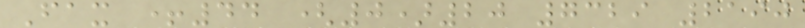Fax +44 (0)20 7329 2190
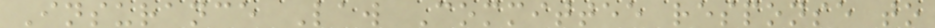Insurance Law Committee response to
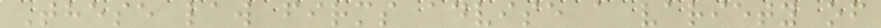These law firms advise a variety of
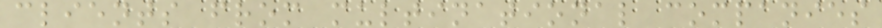clients from multinational companies
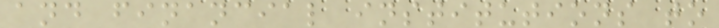and financial institutions to
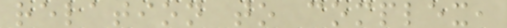relation to complex,
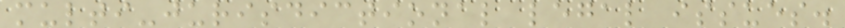multi-jurisdictional legal issues.
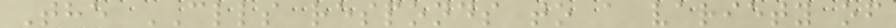The CLLS responds to a variety of
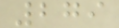279
